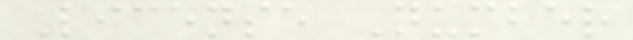License Number
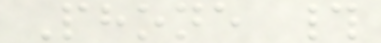Phone #
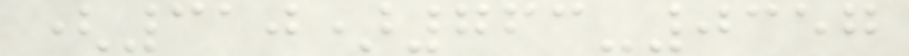(310)763-0357
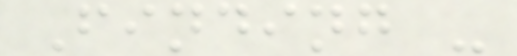Finding -
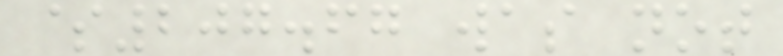$207.67 was not
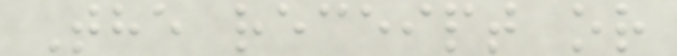The receipt or
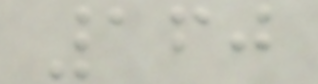160
